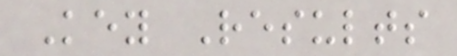Key Results
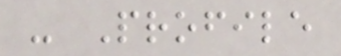- Profile
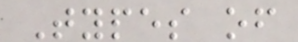Types of
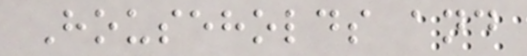Households and
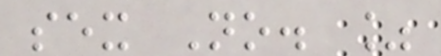sex No. %
